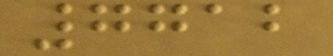7712
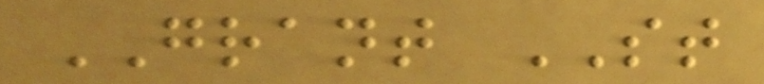GRANT ST
